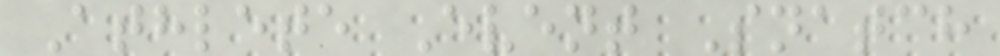Athlete Event Snatch
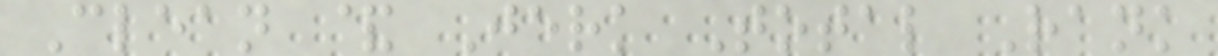Clean & Jerk Total Rank
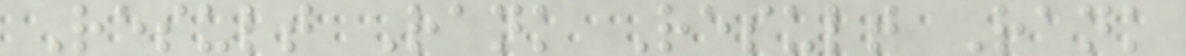Result Rank Result Rank
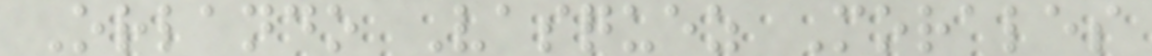Orlando Vasquez Morales
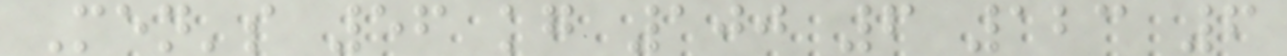Men's 56 kg 100 6 123 6
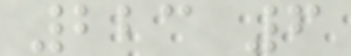223 6
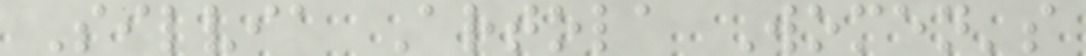Silvia Artola Women's
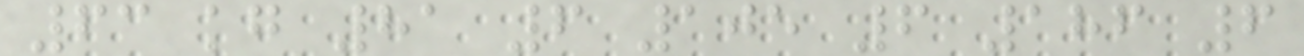63 kg 81 6 105 6 186 6
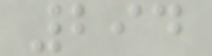294
